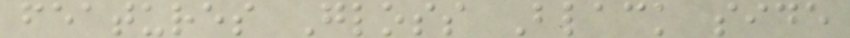features Gloss Black side
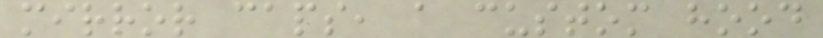mirror caps, a custom hood
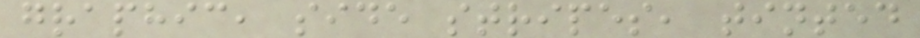graphic, side stripes, tinted
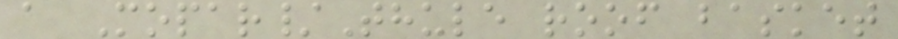a Mopar/Thule roof basket
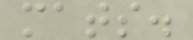mats.
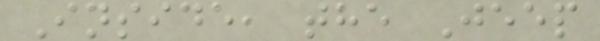Inside, the Jeep
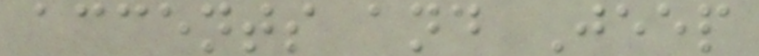accents and Jeep
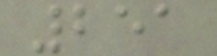251
